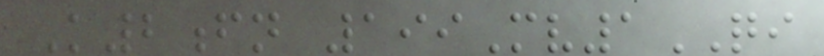K2fn 199Mv1QI
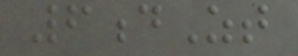6dZt
